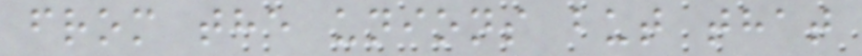from the unions but that
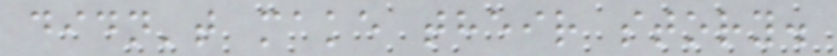didn't make their story.
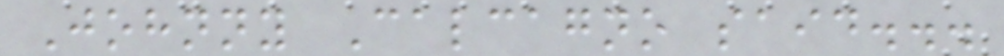Johnny Calcagno said...
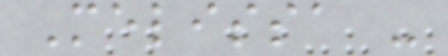Melissa -
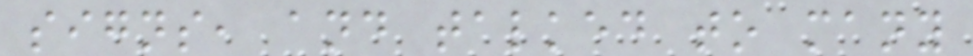signs, and talked to many
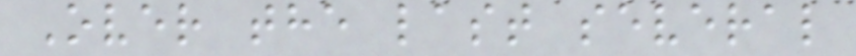Over the last several
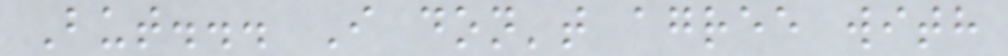But... I don't agree with
